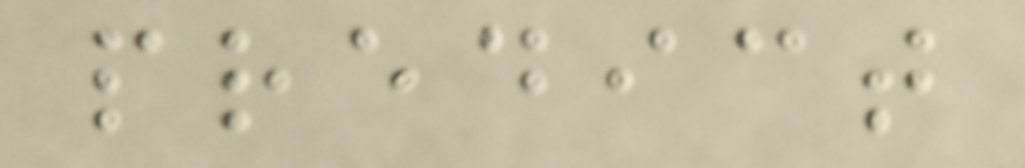predict
